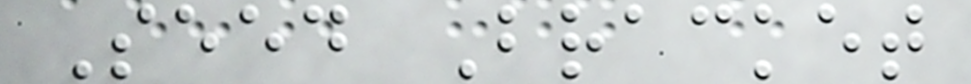Seed Bracket
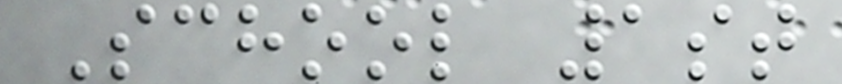School 1st
